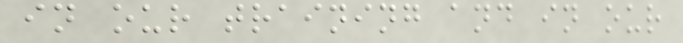in our training and in our
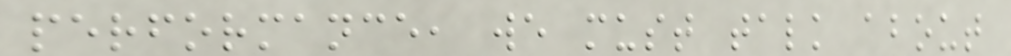performance, we must talk about
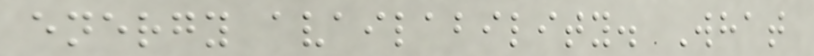energy availability. What
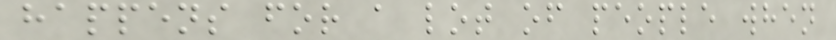happens for a lot of people when
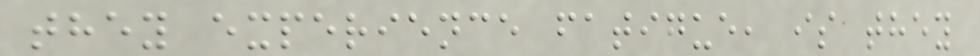they experience fatigue, is they
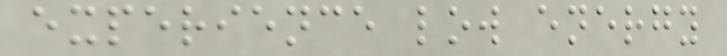experience low energy
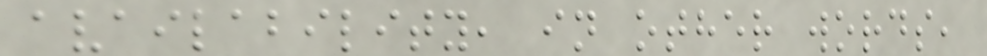availability, in other words,
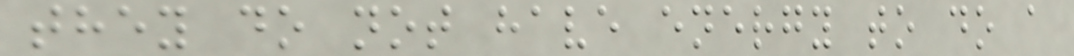they do not have energy to do a
